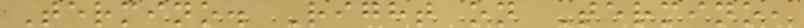Termino. Right on Termino,
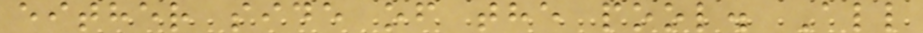either side of the pool. All
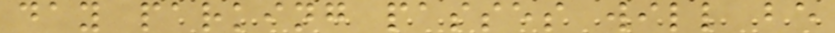day parking passes will be
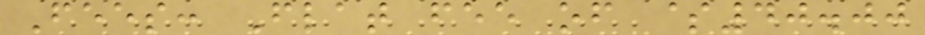Fees: Flat fee of $40.00
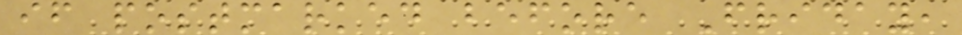if postmarked before Friday,
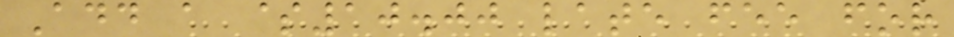Add a $10.00 late fee for
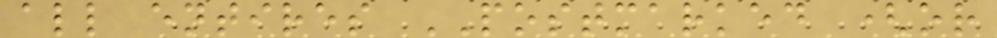all entires POSTMARKED (or
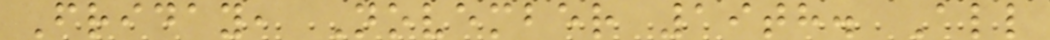Friday, November 19th. All
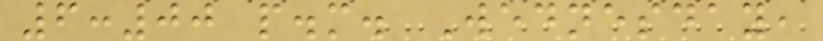6:00 p.m. Wednesday,
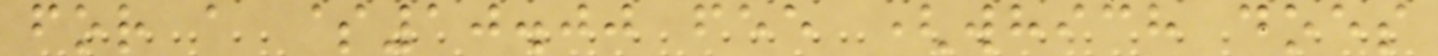for a $10.00 fee (which does
